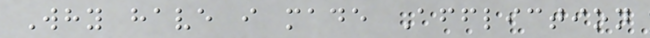Why have i made Affliction
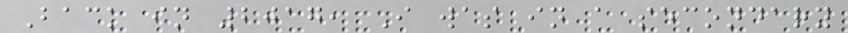Back in 2017, I was in a secondary
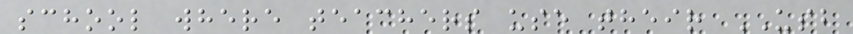school where teachers use their USB
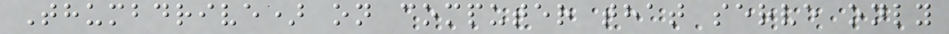Thumbdrive) on computer that serve only
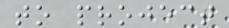to project
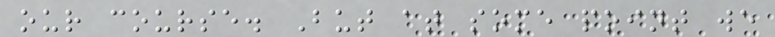our course. But at some point we
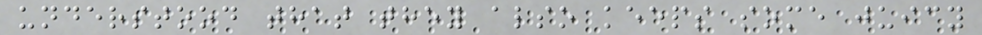understood that they also keeps some juicy
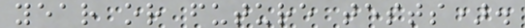year or future tests).
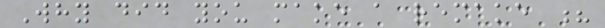Why did you make a remake ?
